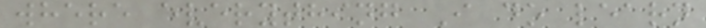where everything I do learn
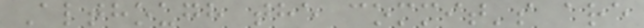Although the commit's are
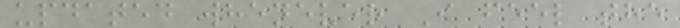updated whenever I feel the
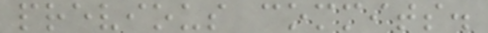previous commits.
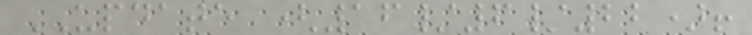UPDATE (16/6/22)!
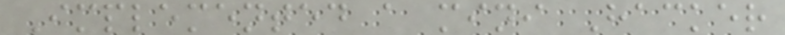Implemented a mini Hacker
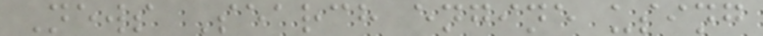News Search engine using
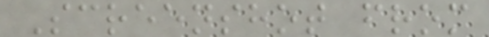Screenshot from
